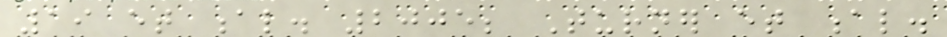19 et al. 2005; Turner et al.
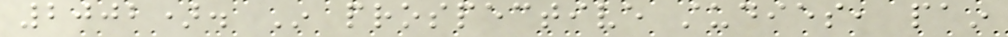2002). In prospective studies, pain
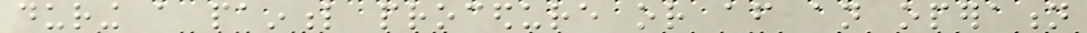during a painful procedure or after an operation
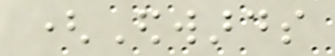(Edwards
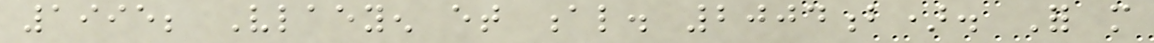1995; Vlaeyen et al. 2004b). For more
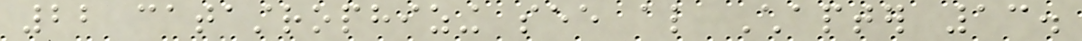22 catastrophizing see also Chapter 13.
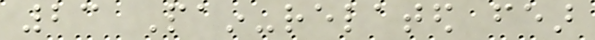23 Pain-related fear
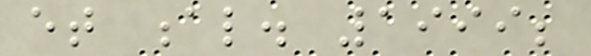et al. 1999;
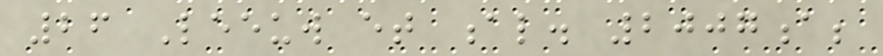26 Leeuw et al. 2007a;
